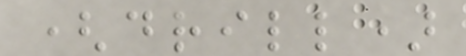(drill)
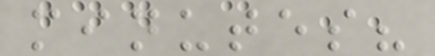minutes?
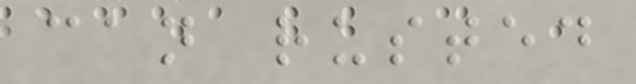can rusted
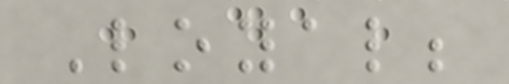Loyal;
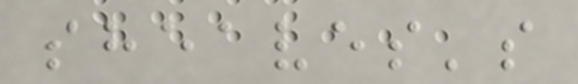sheaves's
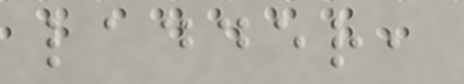ladder,
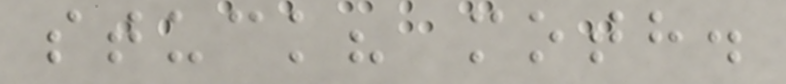stuck? moth.
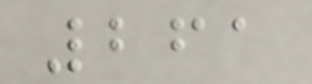261
